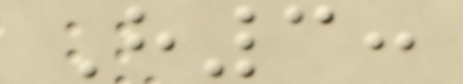H3:
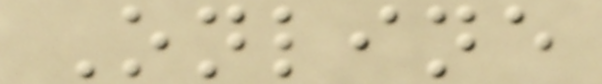Online
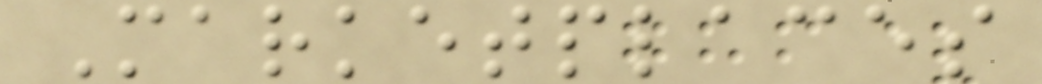Marketplaces
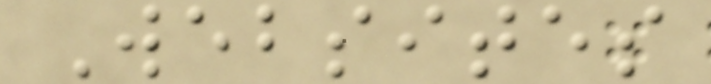Websites
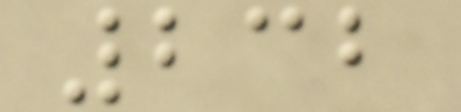232
